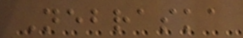Nebraska
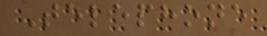Telephone
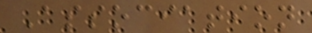Association
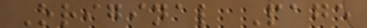Original Page
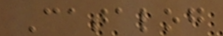Catalog
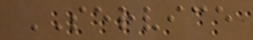SERVICE
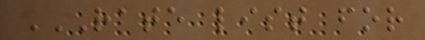RATE LIST FOR
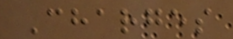Charges
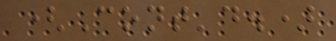(Cont'd.)
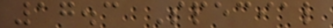17.3 Special
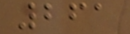261
